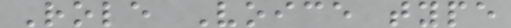Role Voice type
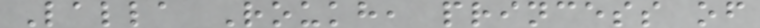Lalla Roukh, princess of
